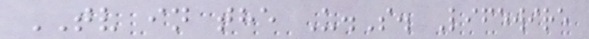TV in the U.S. Lifewire
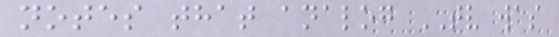notes that analog TV was
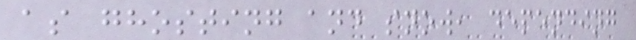as ghosting and snow, depending
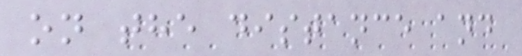on the distance and
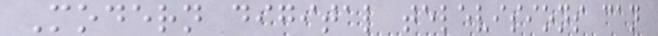Modern digital televisions can
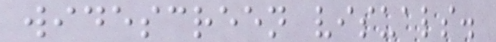widescreen visuals.
